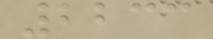2233
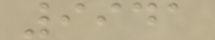9941
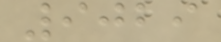9029
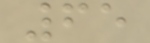65
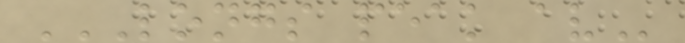LONGS PEAK AV
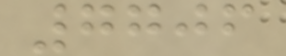7706
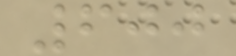600
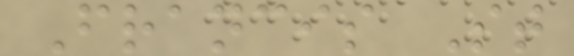Francis St
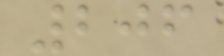206
